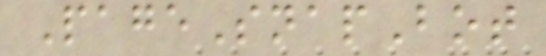PageSnapBot
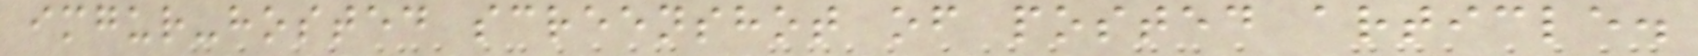imgur-hosted screenshot of posted article.
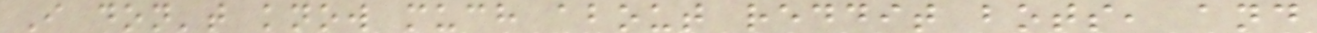I don't know much about reddit bots, and
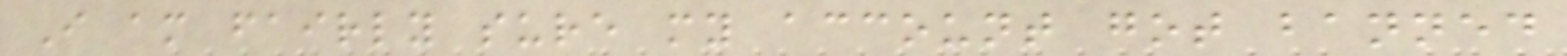I am fairly sure my account got banned
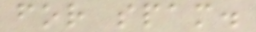for spam.
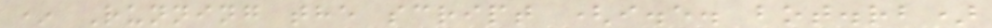* Running the script (i.e. bot.rb)
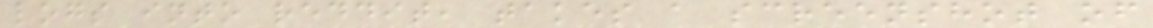logs into reddit, takes a screenshot of
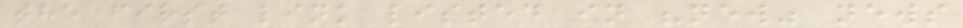the first link listed in "new" news
